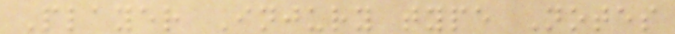Player Injury type Notes
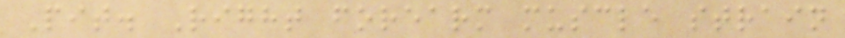Pit. Right forearm muscle strain
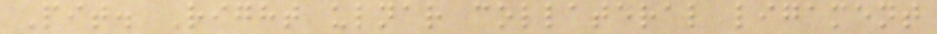Pit. Right ulnar collateral ligament
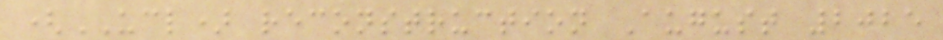(UCL) reconstruction August 2025
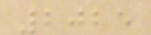2025
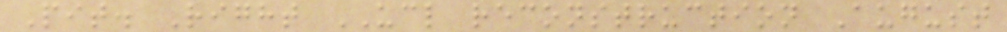Pit. Right UCL reconstruction August
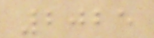2025
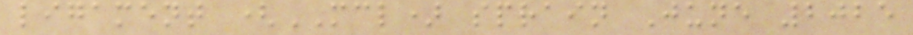ligament (MCL) sprain June 2025
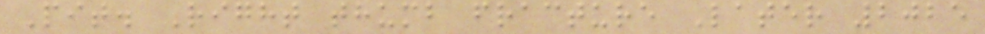Pit. Right thumb fracture Later 2025
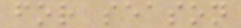for season
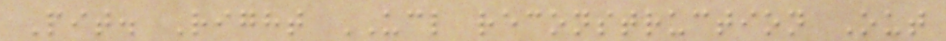Pit. Right UCL reconstruction Out
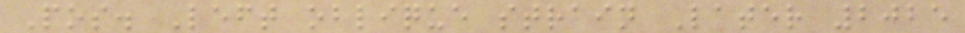Pos. Left oblique strain Later 2025
